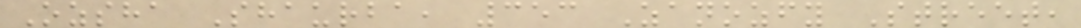Ozsha Shaurba, 353 Zanozfy Street,
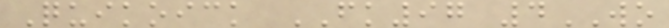Quikoick FK97 4WO
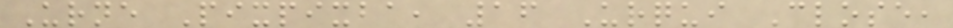Urne Pixpixba, 16 Urqui Close,
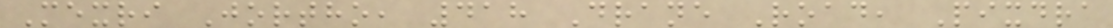Mexri Jortho, 418 Drane Road, Pixdra
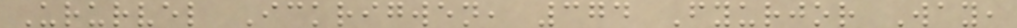Ururvel Ickrigwen, 374 Fyurjor Way,
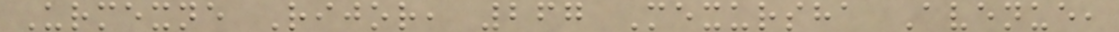Urmexne Rijor, 267 Mexursha Avenue,
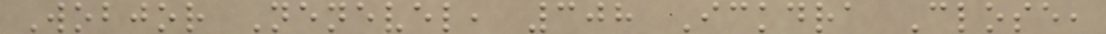Wobjor Nenevel, 308 Ickdra Close,
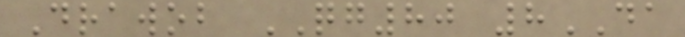Drawob QG80 8DA
